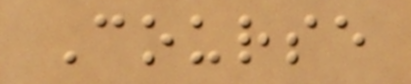Course
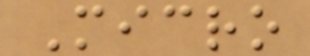Micro
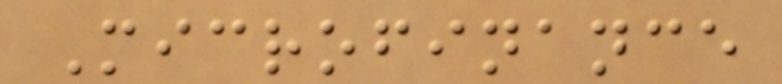Microfinance
